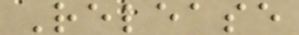Release
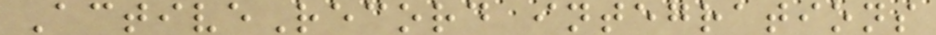ActiveRecord integrations
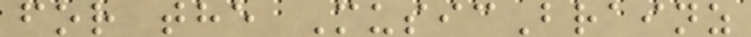for the MusicBrainz
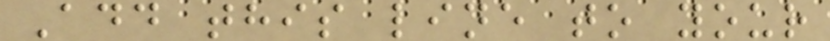Add this line to your
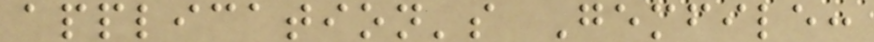application's Gemfile:
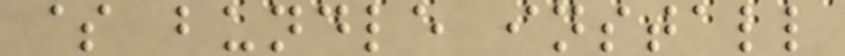$ bundle install
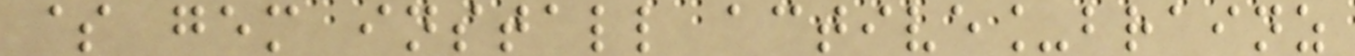$ gem install active_brainz
